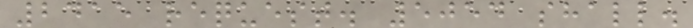2415 request. 5054 shall.
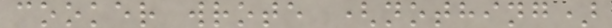cooker wrote (nothing)
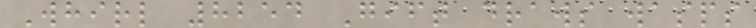Whirl 8254 Gift draws wasps
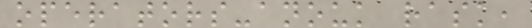operators-anouk rask,
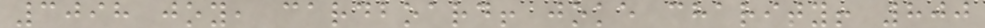3098 joy, cardboard! joke charity! 800
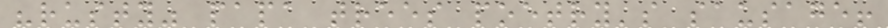"rusty" papa trees poetry's sausage!
